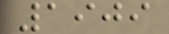1909
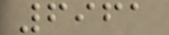6961
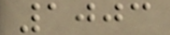1003
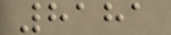8181
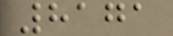8171
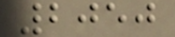2050
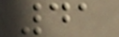41
